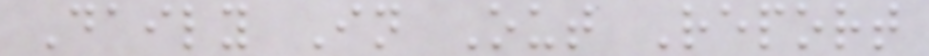Daily In Out Report
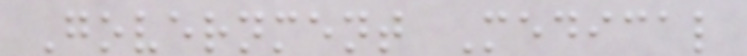Government Medical
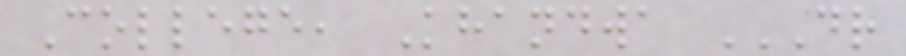College, Khandwa DR
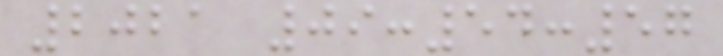2021 09:54:57
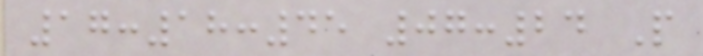17:18:45 07:24 P
